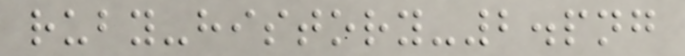ruby-history-2.png
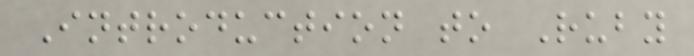Introduction to Ruby
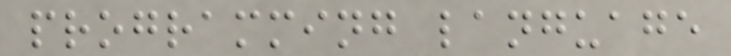programming language
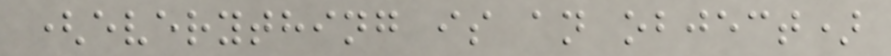(everything is an object)
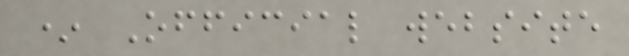* Official website
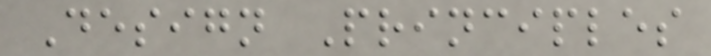Design Principles
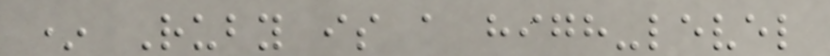* Ruby is a high-level
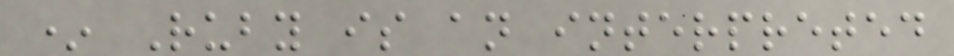* Ruby is an interpreted
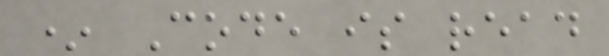* Code is read
